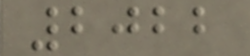2022
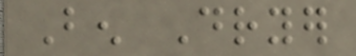Ben Dryer
